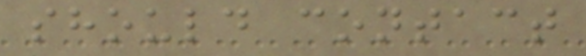should contact
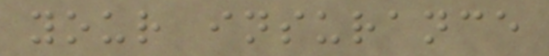your insurance
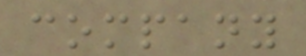company
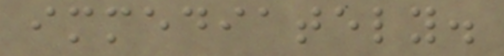immediately.
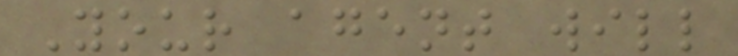Your agent will
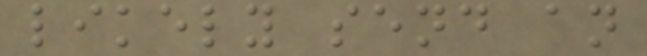likely send an
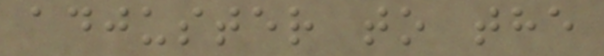adjuster to the
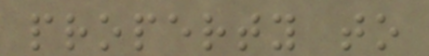property to
